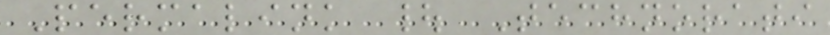Permalink | Technorati
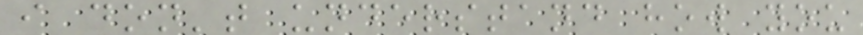i don't understand how you
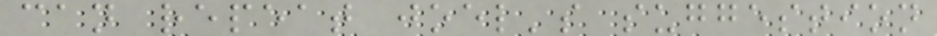can repeat joel's suggestion
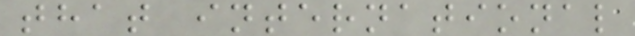that international
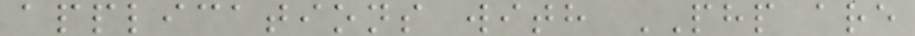applications with PHP are
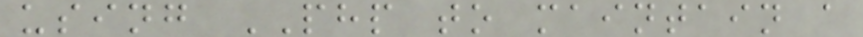using PHP to maintain a
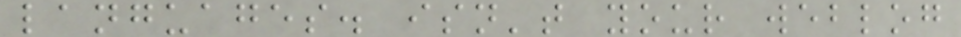languages. isn't your weblog
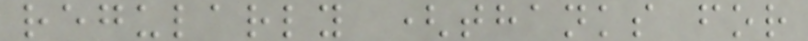regularly (thanks for
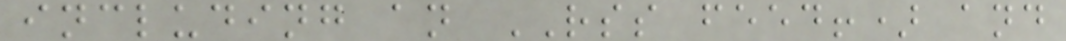including an RSS feed!) and
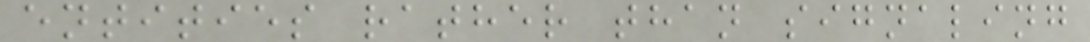entities rather than signaling
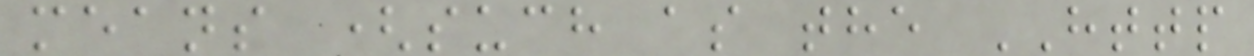means (such as the HTTP
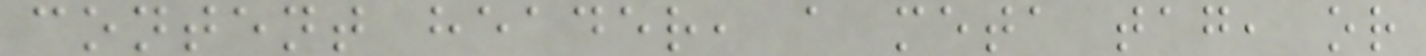content header, a meta tag, or
